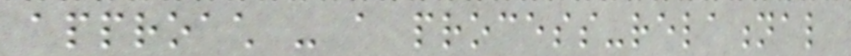approach - a process-relational
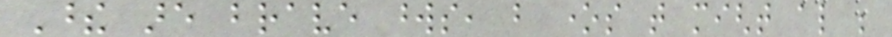These are brave words, but ones that might also be
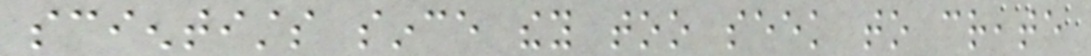scientists since they too seek to create
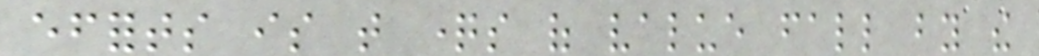efforts is that questions of value fall by the
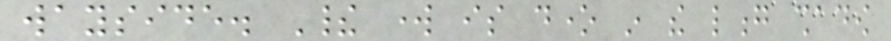wayside. Their work is done in the long shadow
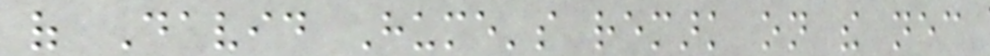of David Hume's remark on the necessary
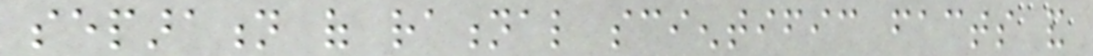separation of rational scientific facts and
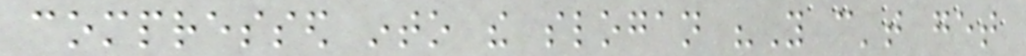compressed into the slogan "You can't get
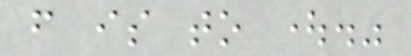from is to ought."
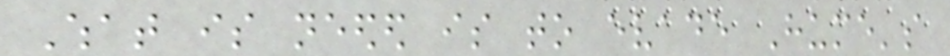What is needed is to evade Hume's
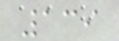139
